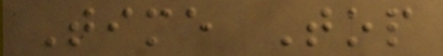Time Top
